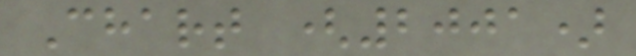Chart (2001)
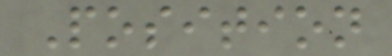Position
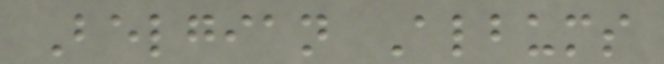Belgian Albums
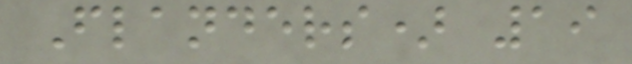Flanders) 19
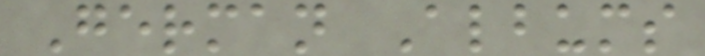German Albums
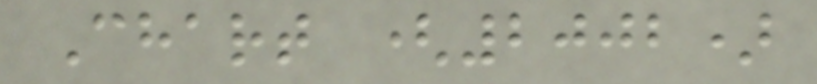Chart (2002)
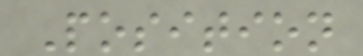Position
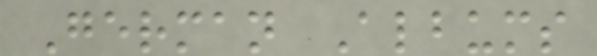German Albums
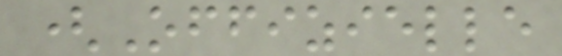(Offizielle
